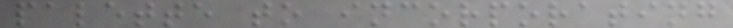palette to incorporating
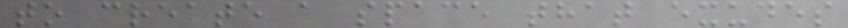to create a space that exudes
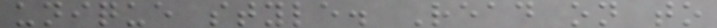unique style. Read on to
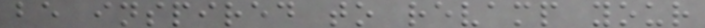be inspired to revamp your
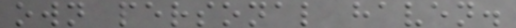own personal haven.
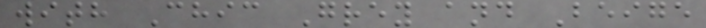with Chic Grey and Beige
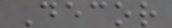Decor
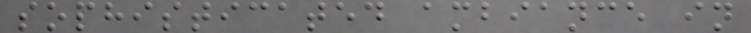sophisticated ambiance in
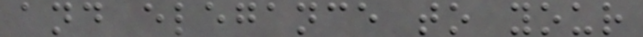and elegance to your
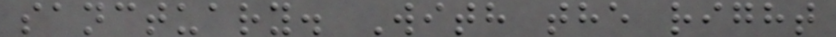sanctuary. With the right
